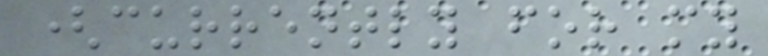(currently for my
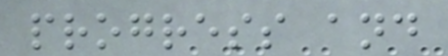progress and
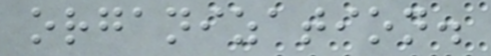organization.
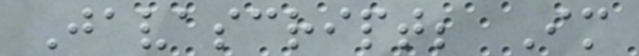Javascript; Im
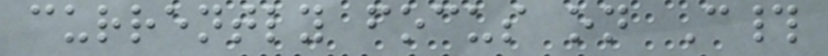currently focus on C#
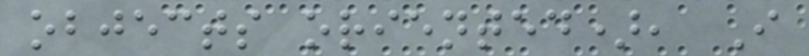objects oriented), I
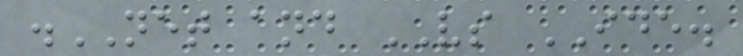.NET and VS IDE.
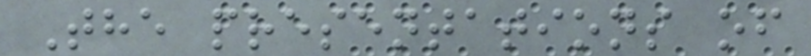The presentations of
